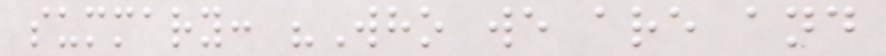summary: "Who we are and
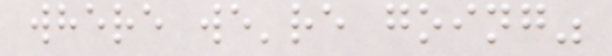where we're going"
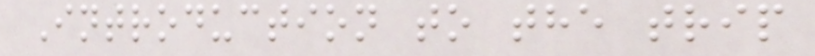Introduction to the trip
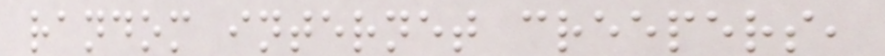random internet creepers,
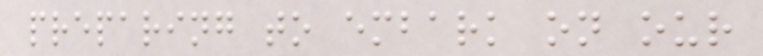preparing to embark on our
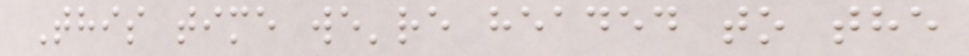This time we're headed to the
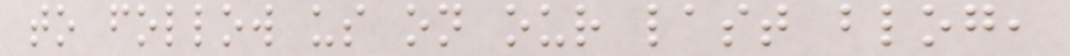to follow us on our last blog,
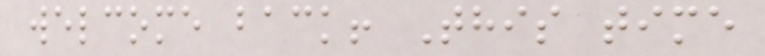welcome back! This time
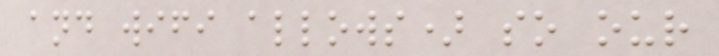and wifi allows) so our
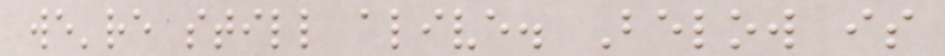we're still alive. Below is
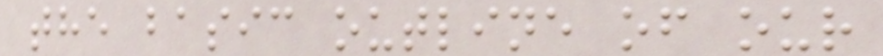the basic outline of our
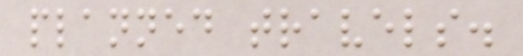planned travels.
